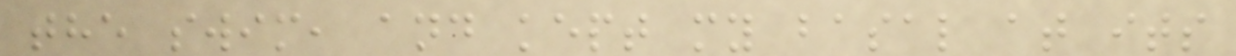the swim, and kept my basal at its
